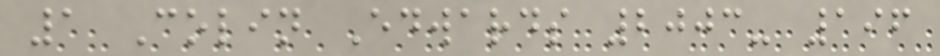1 Colin Edwards 2003- 196
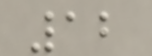12
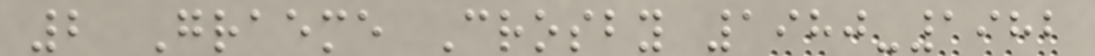2 Graeme Crosby 1980-1982
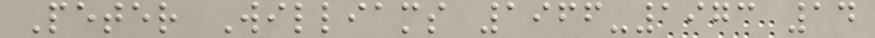Peter Williams 1966-1973 14
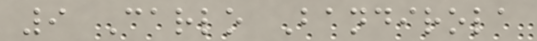9 Carlo Bandirola
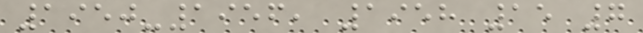1950-1956, 1958 15 7
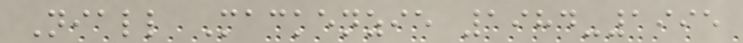Niall Mackenzie 1984-1995
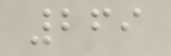269
